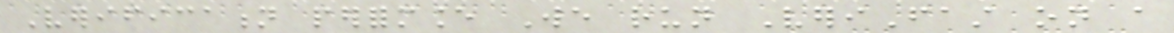Verification performance We run VeriFast on a
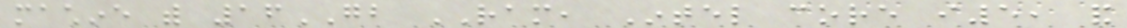machine with 16GB RAM, Intel core i5, and
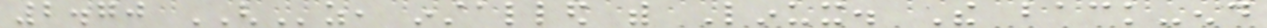2.70 GHz, installed with Linux. The back-end
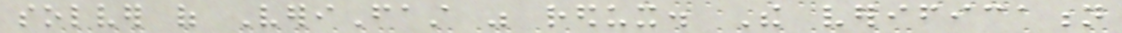solver of VeriFast was redux. The verification
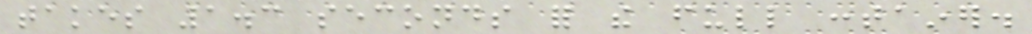takes 1.3 seconds for the full container.
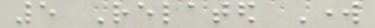5 Related Work
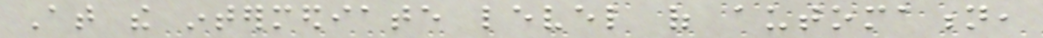At the intermediate level of automation,
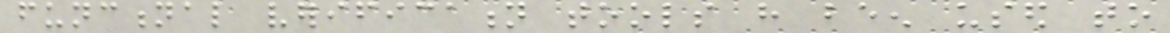functional verification tools have been used to
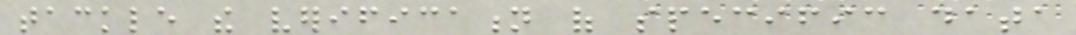tackle the verification of specific data
